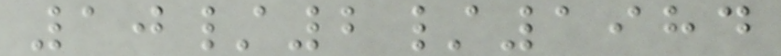10/2/1984
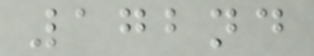172nd
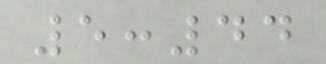5:44
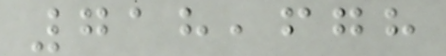718,678
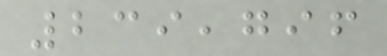239,796
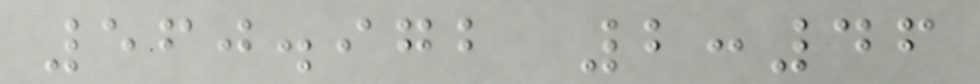560.972 2:46
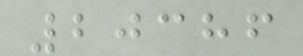20386
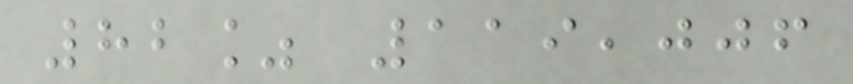82% 119,006
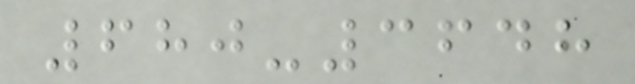680-3648
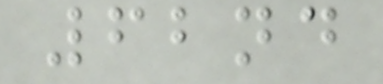62nd
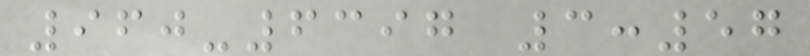960-6397 3:57
